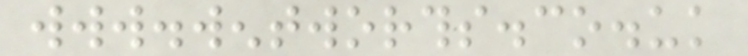www.wentworths.co.uk
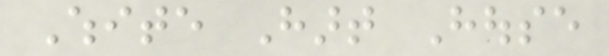White Hart House
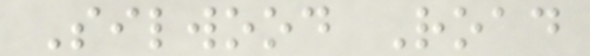Silwood Road
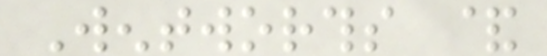Wentworths &
